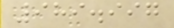989.997
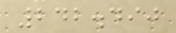242.490
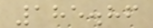185.86
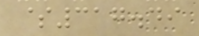$317.49
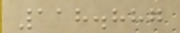118.887
